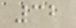32
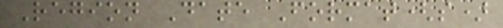Region Date Format(s)
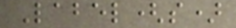Label(s)
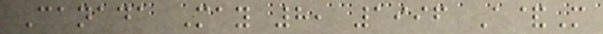Canada May 8, 1996 A&M
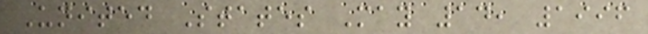United States May 14, 1996
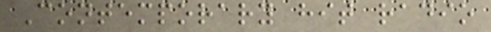Contemporary hit radio
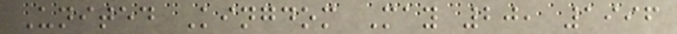United Kingdom May 20, 1996
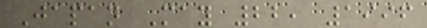Japan May 22, 1996
